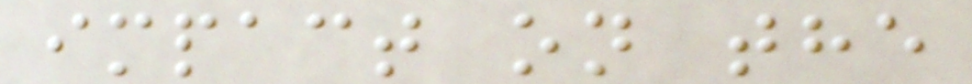impact on the
